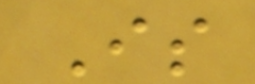Is
